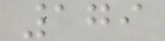179
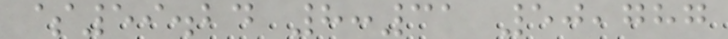$59.24 8:31 50,787
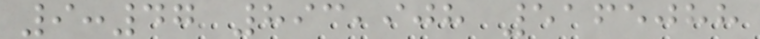9:47 893,908 5165088
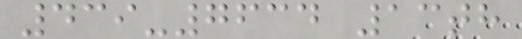439-7634 13th
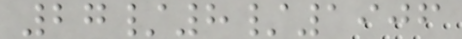27/8/1906
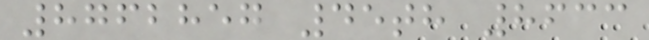8762857 45th 8633
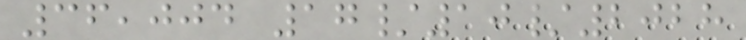36,004 17/10/2028
